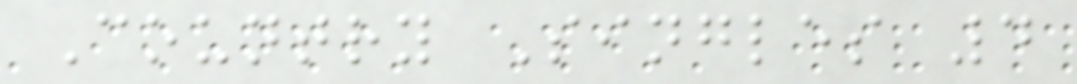Country Singles 4
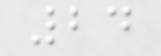24
